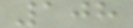108
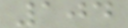104
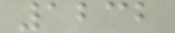1232
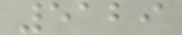5129
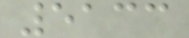5133
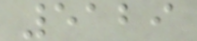5129
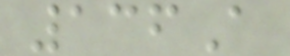136A
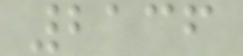2136
